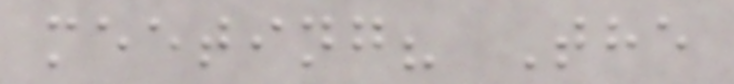meeting? The
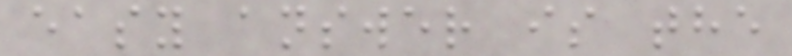easy answer is the
